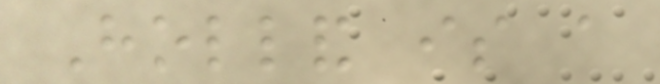Holland is a
